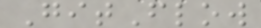GitFlow
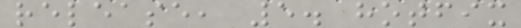release, 5. hotfix
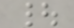|
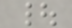|
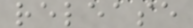release
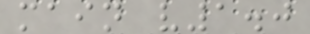main v1.0
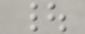|
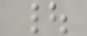|
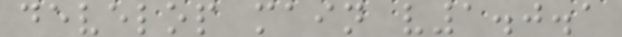develop main v1.0.1
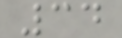34
